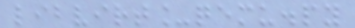libvirt_qemu.py
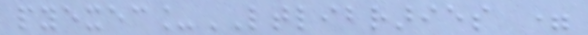pyexec_LTLIBRARIES =
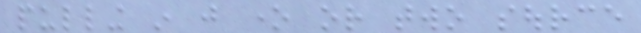pulling in just one or two source
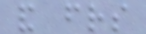and friends
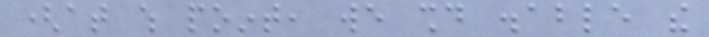(at which point, we should disable the
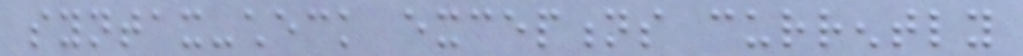syntax-check exceptions currently
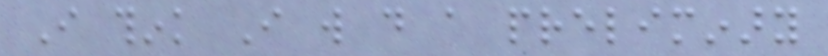I think I will do a preliminary
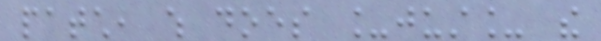patch, which does _just_ the
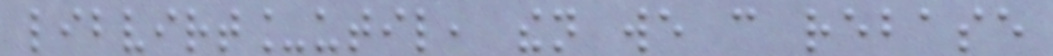libvirt_util, then we can rebase
